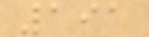191
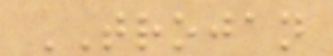TROJAN
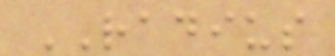RADIUS
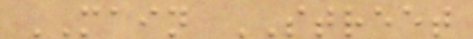MAIN STREET
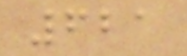621
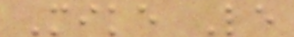Mike Le
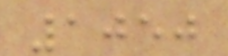1050
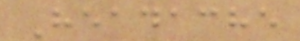Headache
